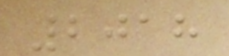2018
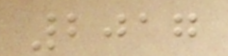2017
